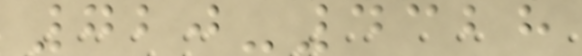720-4328
